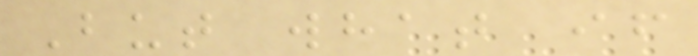But what if
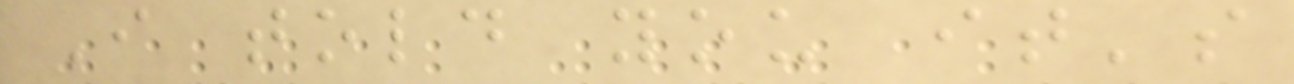I told you it's
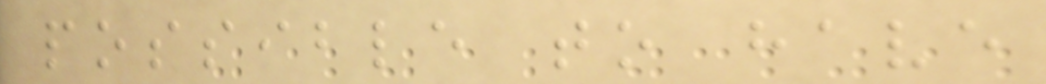possible to have
